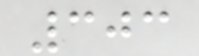303
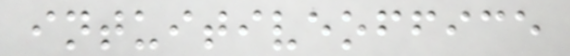intuitiveoffice
